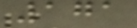171
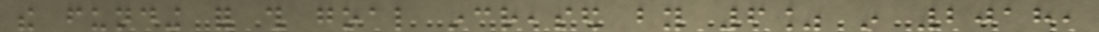the funding for this goal increased by 6% in 2018,
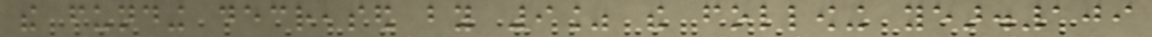the funding decreased by 9% the following year.109
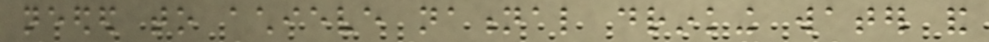needed to achieve national drinking water and
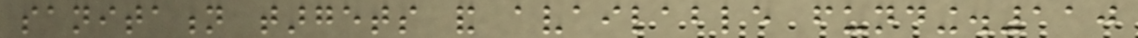sanitation targets and available funding.110
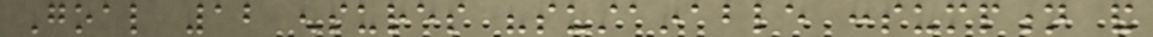Goal 12 ensures "sustainable consumption and
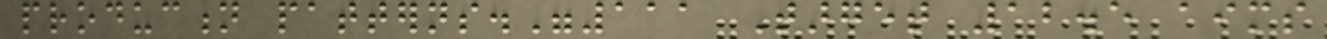production patterns."111 Target 12.5 aims
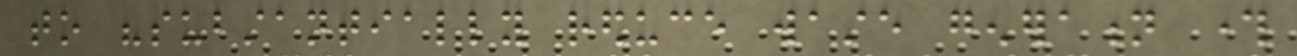to "substantially reduce waste generation through
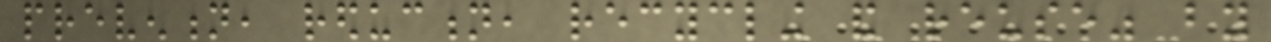prevention, reduction, recycling and reuse" by
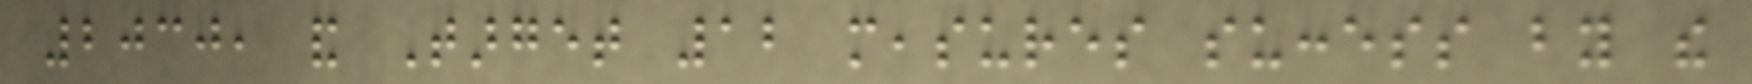2030, and Target 12 measures success by the
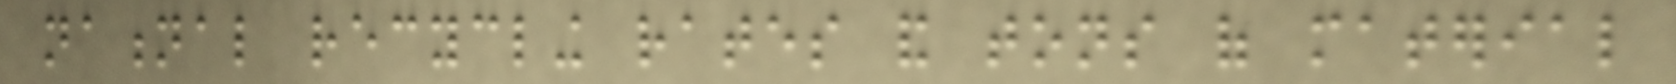national recycling rates and tons of material
